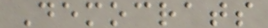Democrats
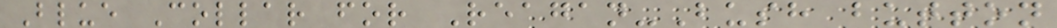Blue Collar for Reagan-Bush button
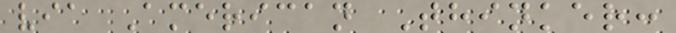via American Thinker:
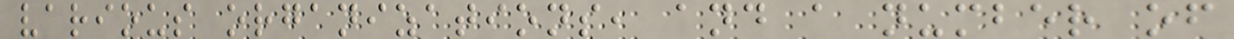various organizations, and a number of
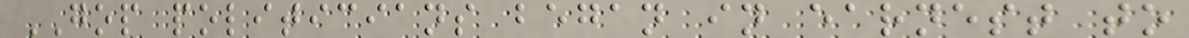GOP politicians began in earnest to
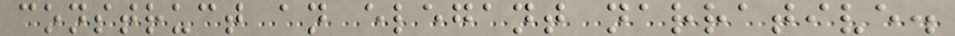construct an elegant narrative.
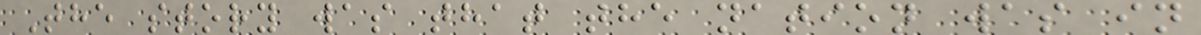The story was that the nation was in
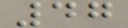47
